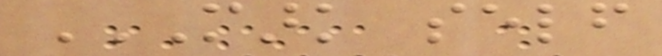MARK SELF
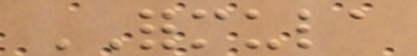FORMULA
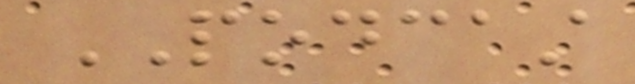PODCAST
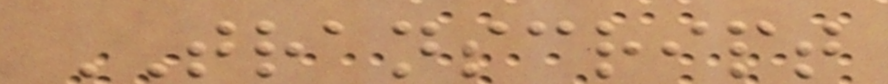TRANSCRIPT
